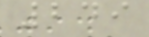249
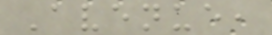Avenue,
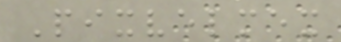Pixvelmex
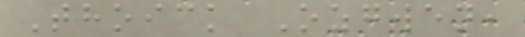Thoick Ozgwen,
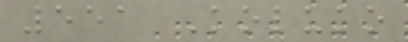551 Koluko
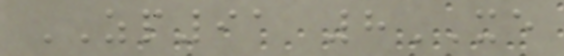ZP91 8XE
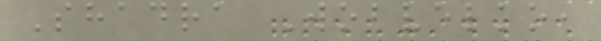Shadra Wobvelko,
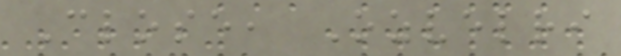Close, Ozvelri
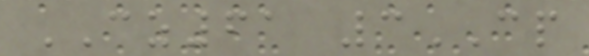CZ61 3CP
